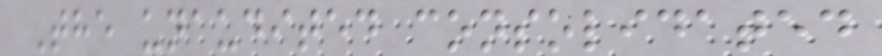The unaudited consolidated
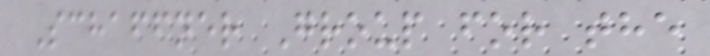Schaffner Group for the
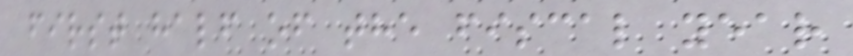first half of the fiscal year
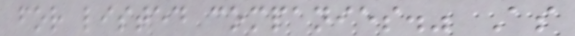for listed companies." As
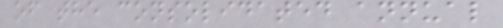of the consolidated annual
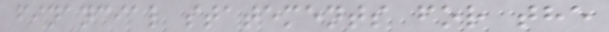financial statements for the
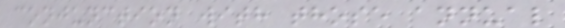conjunction with those annual
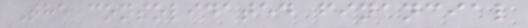The consolidated financial
